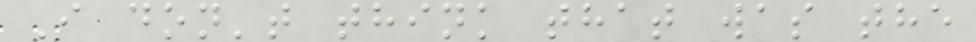I don't think that was the
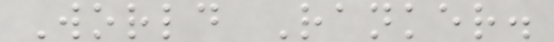World Ranker.
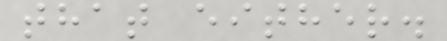that either.
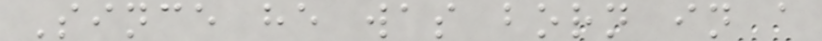Since he was born in a
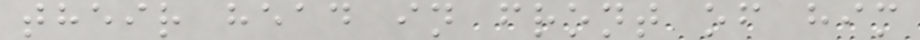their head in front of him
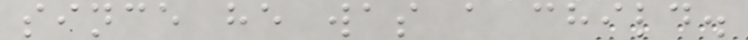since he was a child.
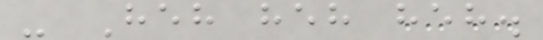- Heh heh heh.
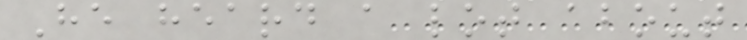He heard a lot about
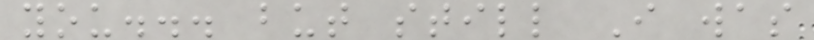you... but still I was
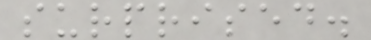surprised.
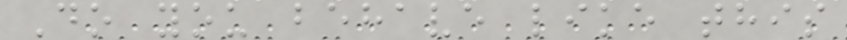Do you behave like this
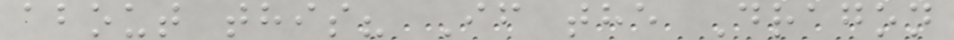about this? If the Dragon
